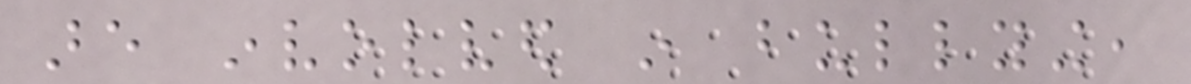are involved in bullying,
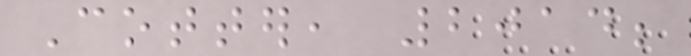Cotter, 2014;
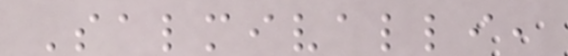Salmivalli,
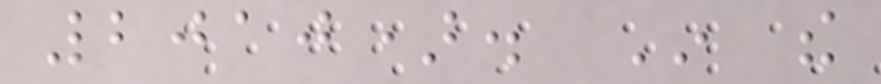2010). In the
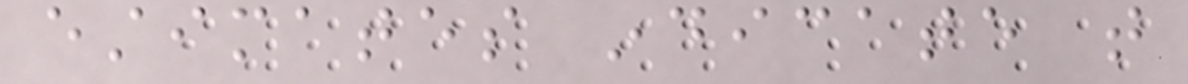estimates indicate that
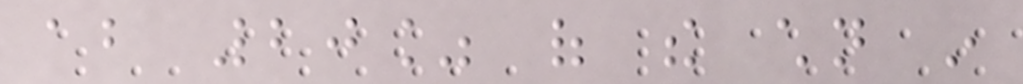about 20% of the children in
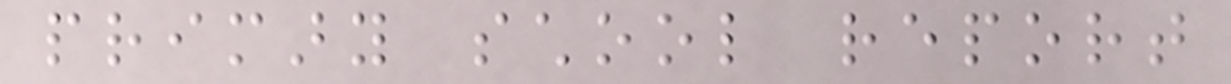primary school report
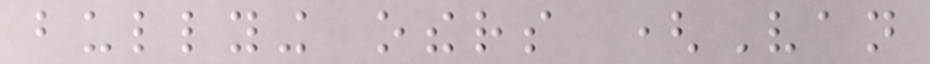bullying others (Van
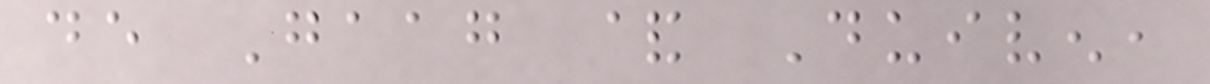de Gaag & Duiven,
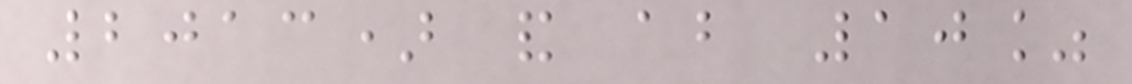2013) and about 10%
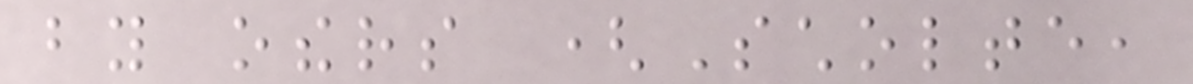by others (Scholte,
